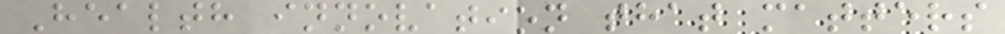Health innovation that matters
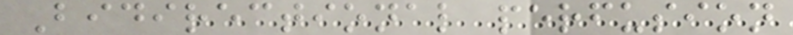Bidirectional perfusion
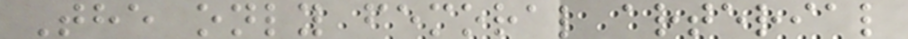The only femoral arterial
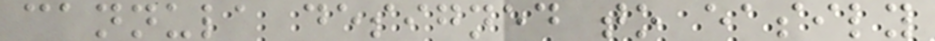cannula designed to easily
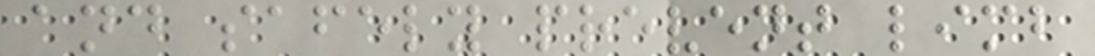and safely prevent limb
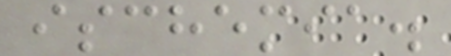ischemia.
